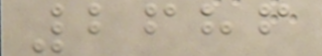2686
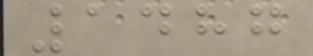1487
